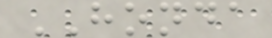HONDA
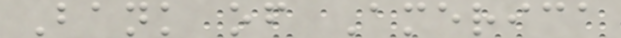Bank of America
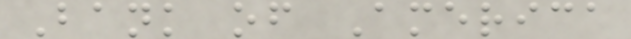Bank of America
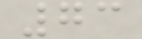73
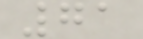71
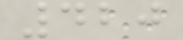420
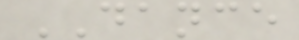DANCE
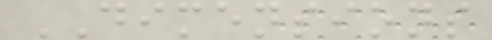DIMENSIONS
